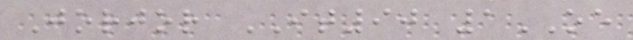Jorjor IT90 1OE
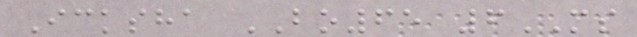Icksha BO65 6MS
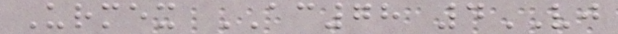Urmex AC78 4VJ
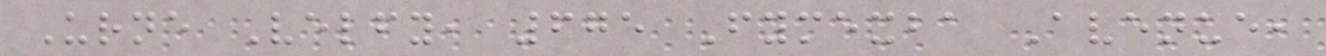Urne Velfy, 675 Fymexba Avenue,
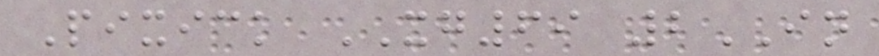Pixick XG69 2IN
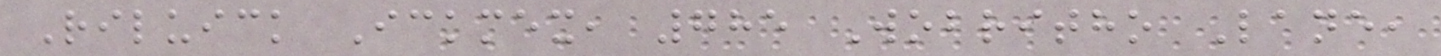Riluick Ickmex, 785 Wobritho Lane,
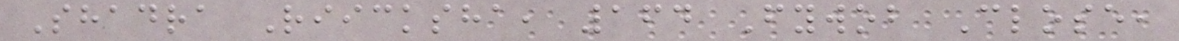Shadra Riicksha, 164 Fywob Close,
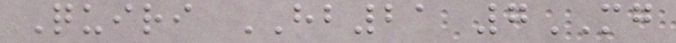Quiri HB21 7MG
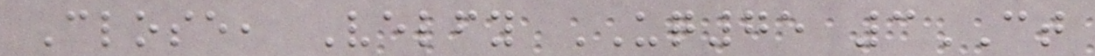Close, Velfy UQ75 3CT
